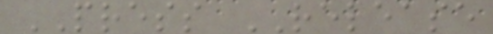PRESS RELEASE
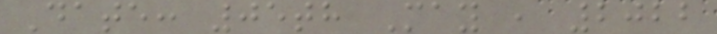Date: 05th May , 2022
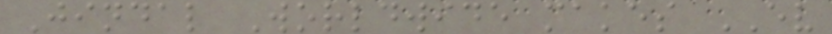Jindal Worldwide makes EV
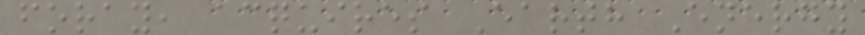foray, acquires Earth Energy
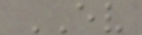EV
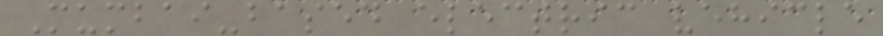Mumbai-based electric vehicle
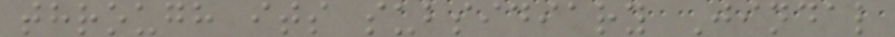through its subsidiary Jindal
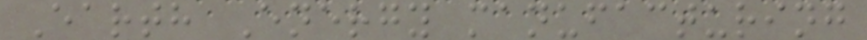Earth Energy manufacturing
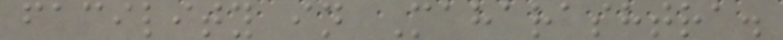facility in Maharashtra.
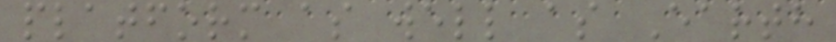platform as well as Earth
